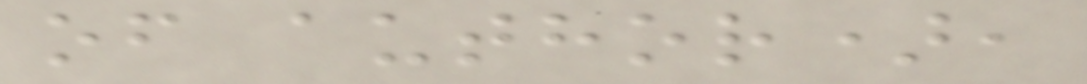of author),
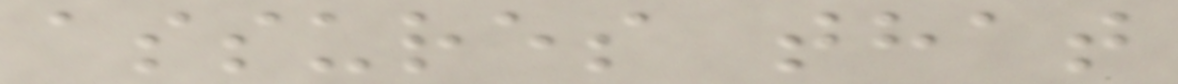assures that
